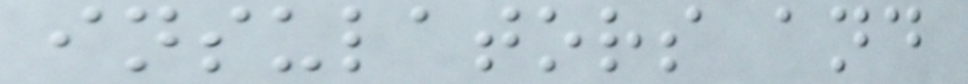insulators and
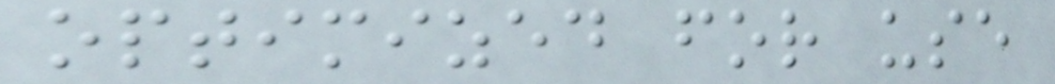optimized for use
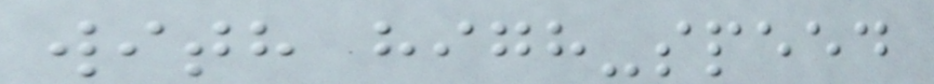with high-speed
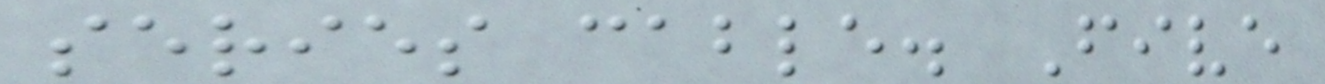series cable. Five
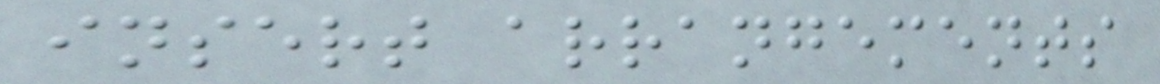insert arrangements
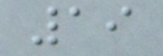19
